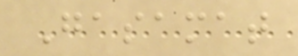Gasamat
